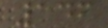146
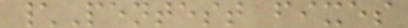\Pentest fixes
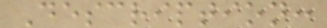Description:
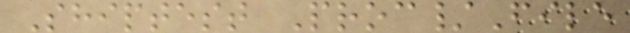Shiptest Proc/File
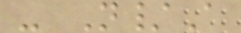- N/A
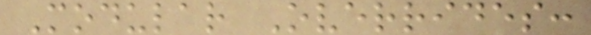Modular Overrides:
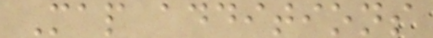Map additions
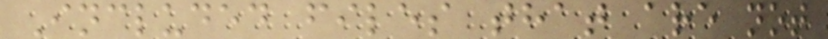Included files that are not
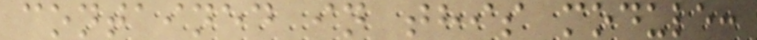contained in this module:
